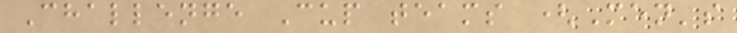Challenge Cup teams (Men's
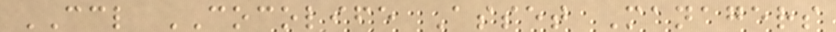CCL COCOLIFE Asset Managers
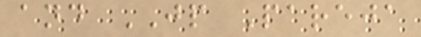and JP Pareja
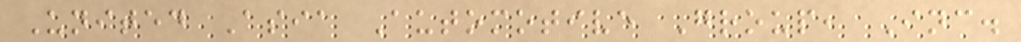United Asia Automotive Group, Inc.
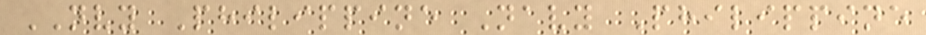NVY Philippine Navy Philippine
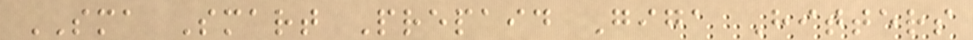SMA Smart Prepaid Giga Hitters
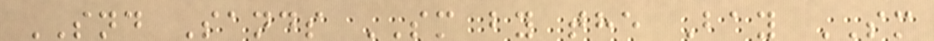SND Sands SM by the Bay SM
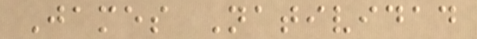James Natividad
